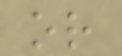or
